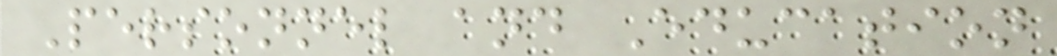Personnel and Education
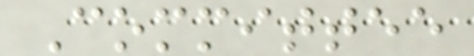Committee
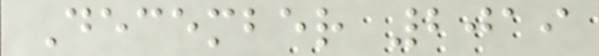December 2019
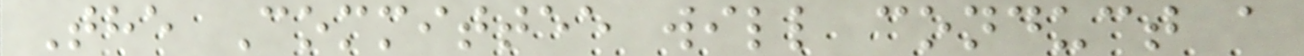The Committee will conduct a
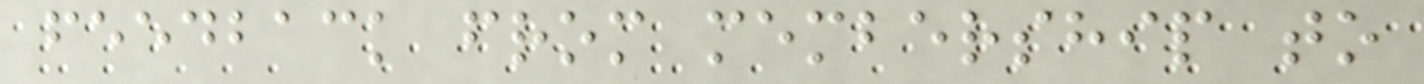feedback from membership to
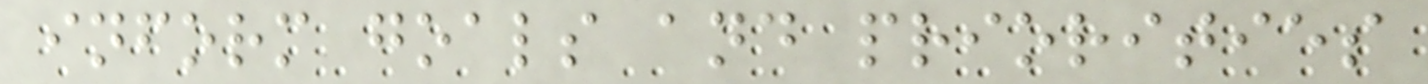inform goals and priorities
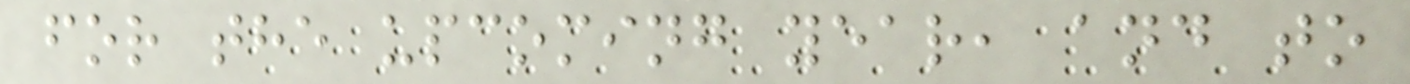for the upcoming year, and to
